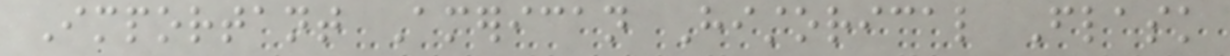Important American Historical Flask
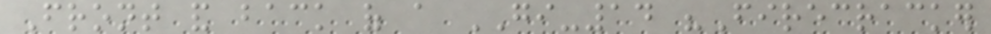Front and back of a GI-14 "Firecracker
